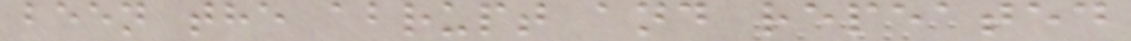been the abrupt and repeated
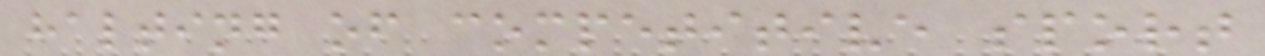halting of competitive sport
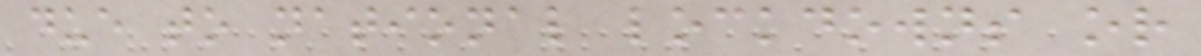due to national lockdowns or
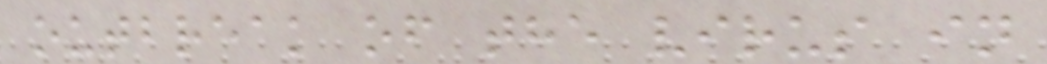outbreak of the virus in
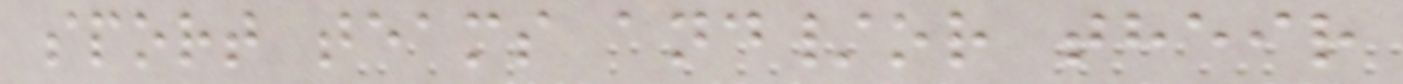sport teams and/or their
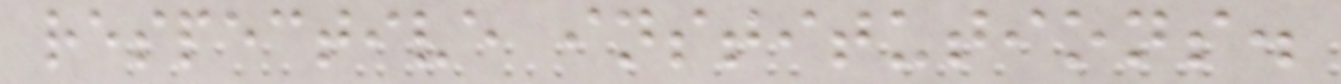respective institutions.
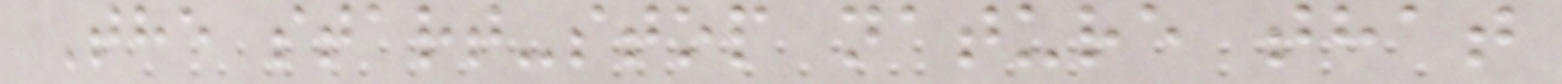The start-stop nature that
